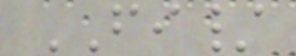FI/
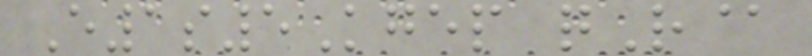E1s5Kgep qR@
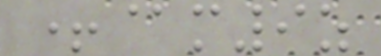+@m9z
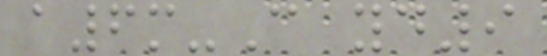a6m-C yd9
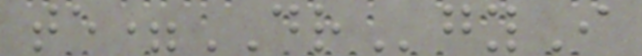te=DRgyI
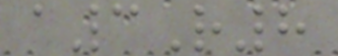a3R8
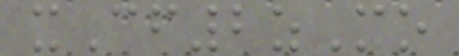xCf2zMo
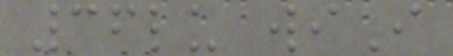36lu wiI
